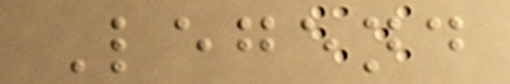Legend
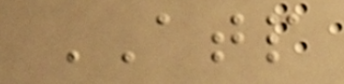ATP
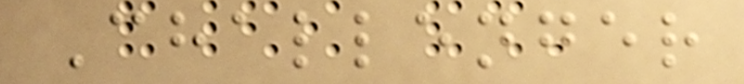Challenger
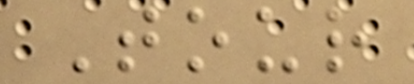Tour
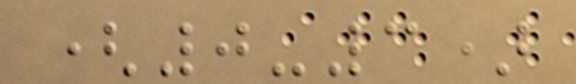(0-3)
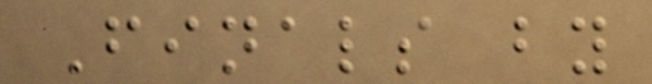Finals by
